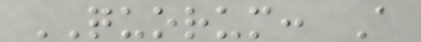QUORUM: A
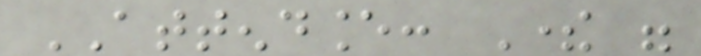ATTENDANCE: There were
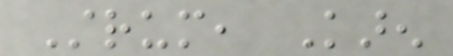Strum, Karen
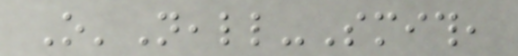O'Neall-Smith,
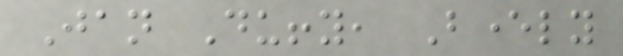Jan Duffy, Beverly
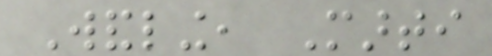Wandling, Marti
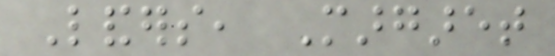Landers, Margaret
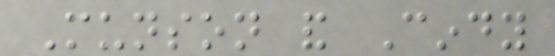Munson and Cindy
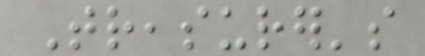Treasurer's
